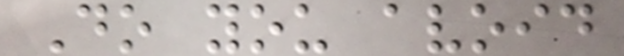Do you avoid
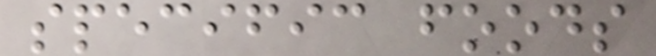specific foods
